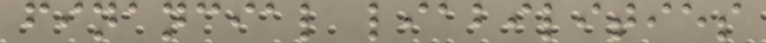financial liabilities
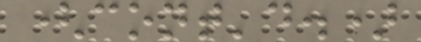(cont'd.)
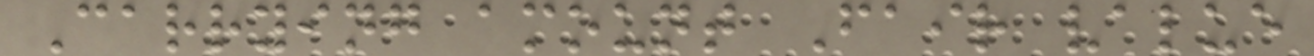Carrying amount Fair value
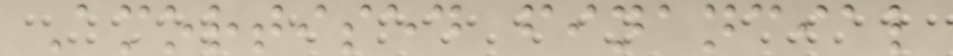Amortised financial
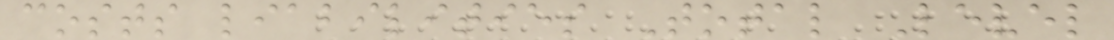costs liabilities Total Level
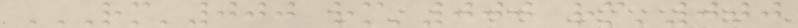RM'000 RM'000 RM'000
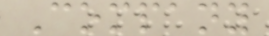Company
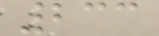233
